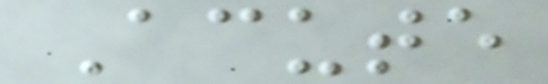Acute
